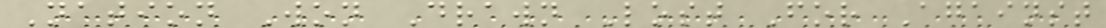Nation Won Drawn Lost For Against
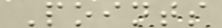Points
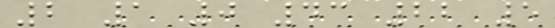2 1 0 43 22 5
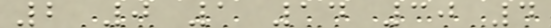2 0 1 14 30 4
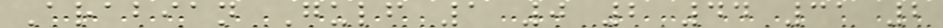Arabian Gulf 1 0 2 44 31 2
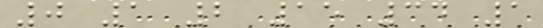0 1 2 15 34 1
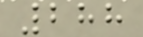288
